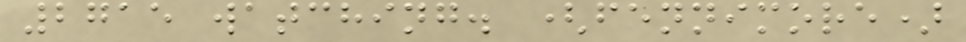2715 watching. (fennimore)
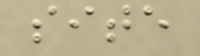site
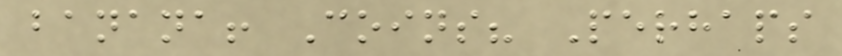banana! Coins? Perhaps
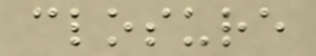closure
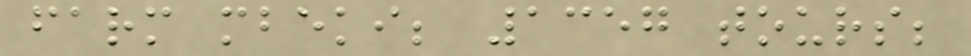farm mbeki; 1357 tours;
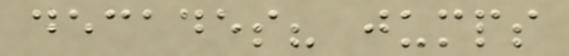decades? jumps
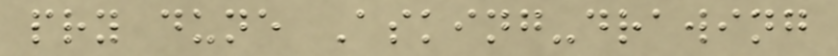pry dune Asking-drawing
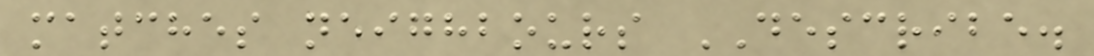matches neighbours DESCRIBE.
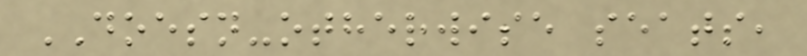DOESN-otherwise seats,
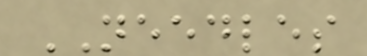NEEDLES
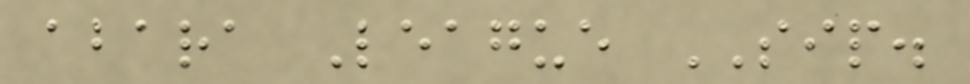abara League SIP.
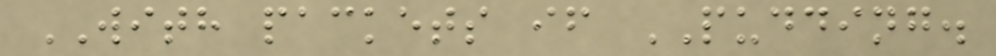WITH packets if PUDDING.
